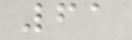61
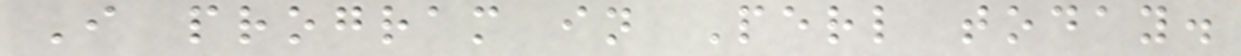I program in Perl today.
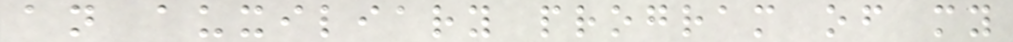an auxiliary program of my
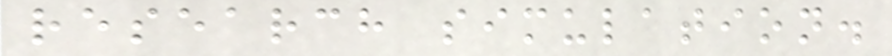research simulation.
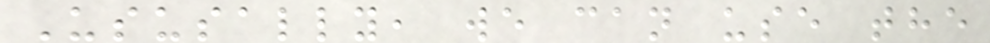Ususally, we can use the
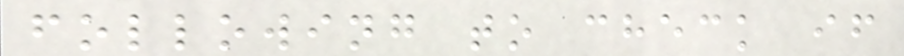following to check if
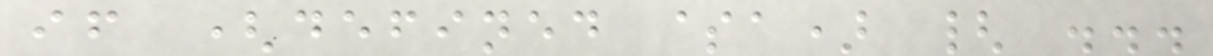if (defined $a) { ...
